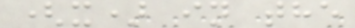(x) in the
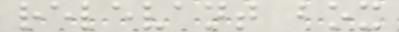relevant box
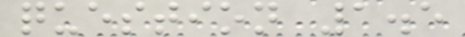question 1.5
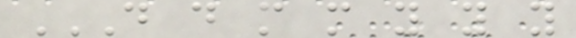D D M M Y Y Y
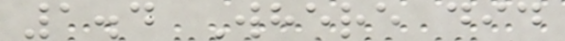1.4 Where did
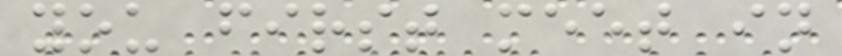you first meet in
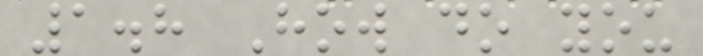1.8 How do you
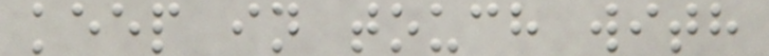keep in touch with
